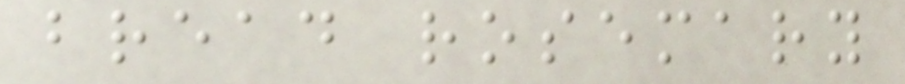bread rosemary
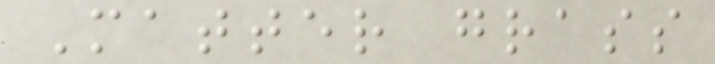Matter grass
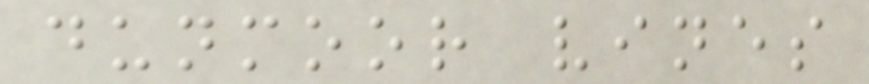dunmoor vines
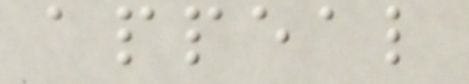appeal
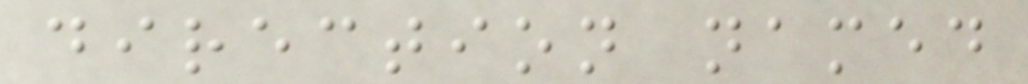direction named
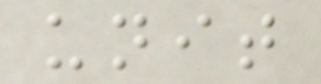unit
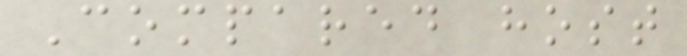Compared host
